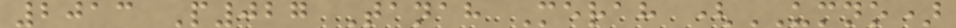2013 P027 Tanah Merah (UMNO)
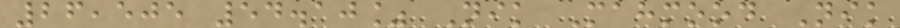26,505 54.10% Nik Mahmood Nik
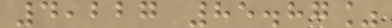4,227 85.87%
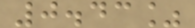0.43%
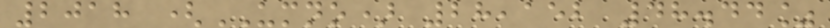2018 (UMNO) 28,152 48.44%
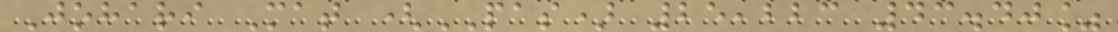Johari Mat (PAS) 25,223 43.40%
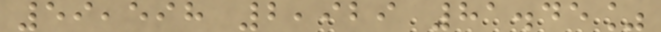59,598 2,929 81.45%
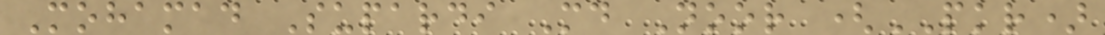Mohamad Supardi Md Noor (PKR)
